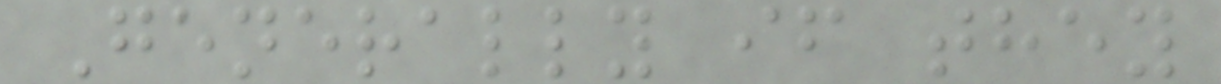Generally if they
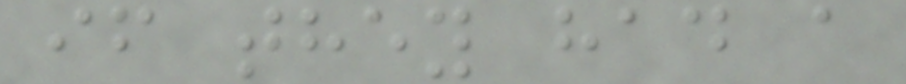if they had a
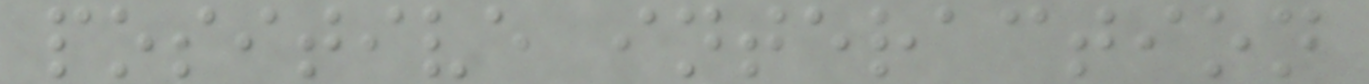positive interaction
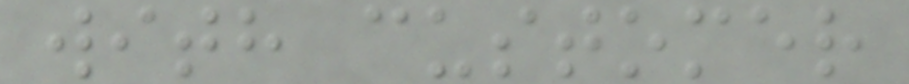with customer
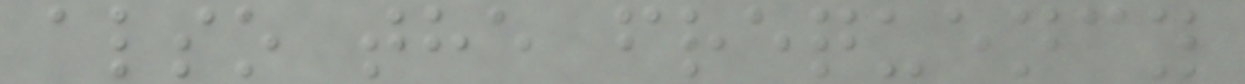also the frequency
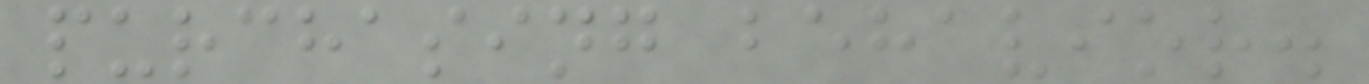purchasing behavior.
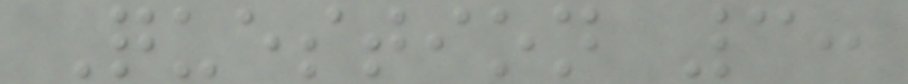Question 3:
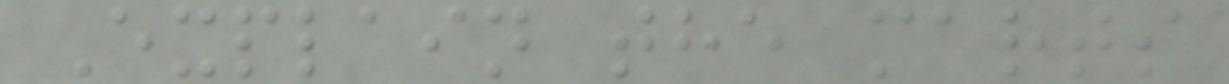Explain the marts
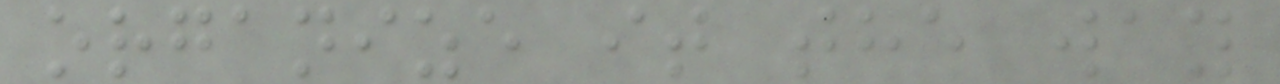organize it the way
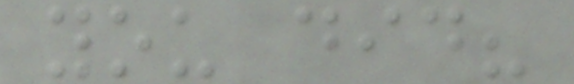you did?
